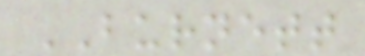BURNETT
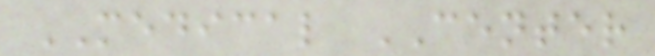MEDICAL CENTER
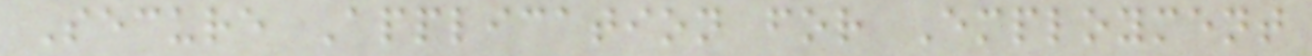Secure Application for Employment
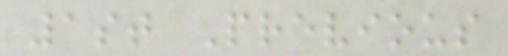1st Previous
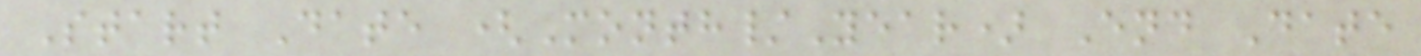Start Date (Month/Year) End Date
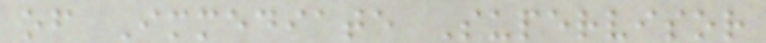of Immediate Supervisor
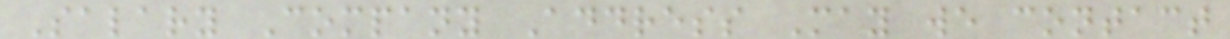Salary Company Address May we contact
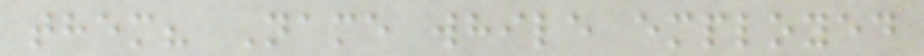them? Name while employed
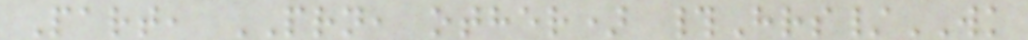Part, PRN, other) #Hrs/WK
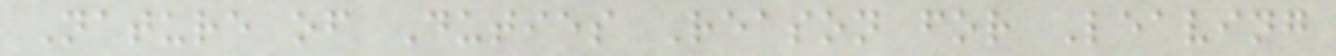Nature of Duties Reason for Leaving
